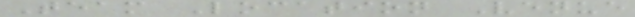Team Location Venue
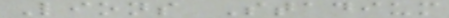Lions Stadium
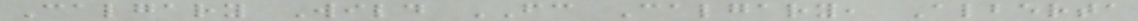Calgary Wild FC Calgary, Alberta
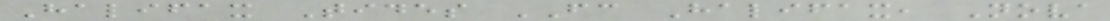Halifax Tides FC Halifax, Nova
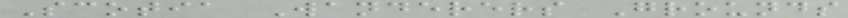Scotia Wanderers Grounds
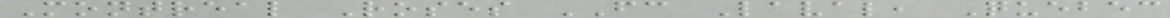Montreal Roses FC Laval, Quebec
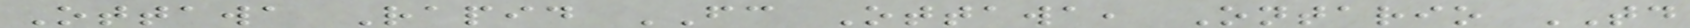Ottawa Rapid FC Ottawa, Ontario TD
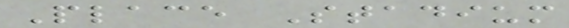Place Stadium
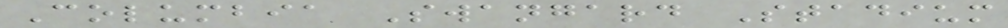Columbia Swangard Stadium
